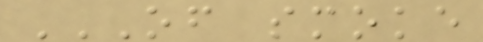OF SMOKE
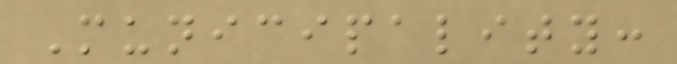Municipality:
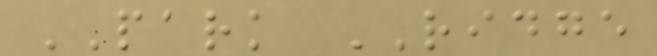PARK RIDGE
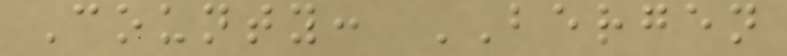County: BERGEN
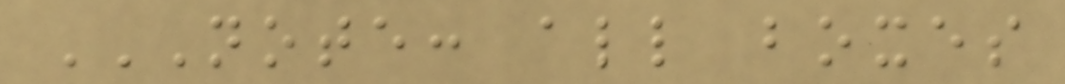NOTE: ALL BOXES
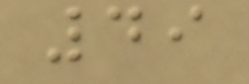49
